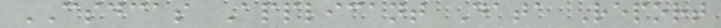CSDCAS Applicant Data Report
